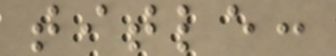title:
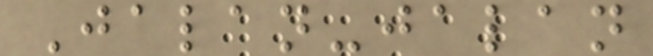Jalan-jalan
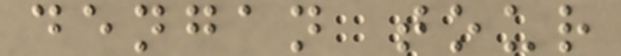dengan tour
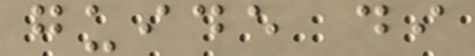guide di
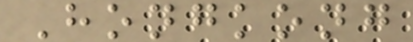Hongkong
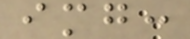img:
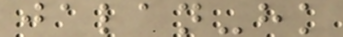jalan-hk
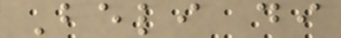Beli di
